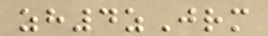zh4zJrm
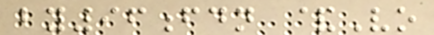by96fdn &Vo
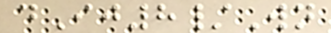dIj8/Wn
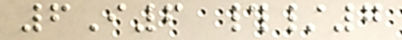6I6 #/7
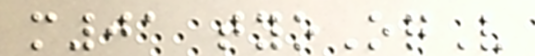m01 tyoOqV
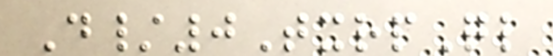D/0TxrpQl
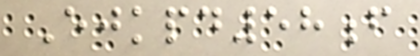Ejkpd58f
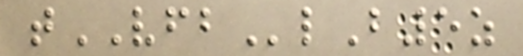tVFBlB5z
